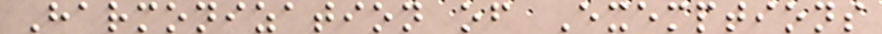Harmonization of Exemptions
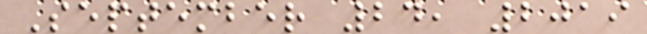September 24, 2019
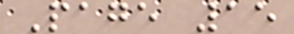Page 15
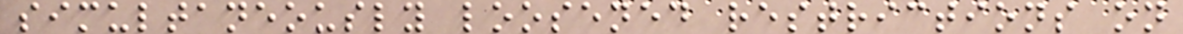simultaneously loosened restrictions on
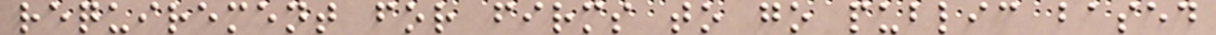requirement for firms to go public based
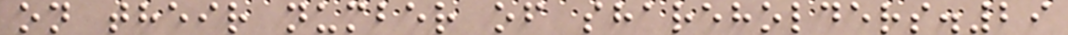on their number of shareholders.29
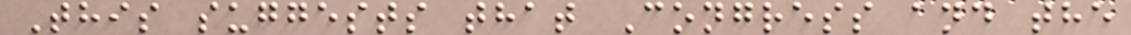This suggests that Congress and the
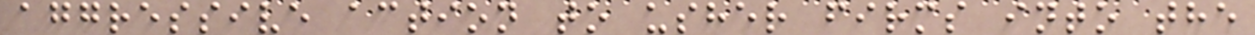aggressive action to usher firms into the
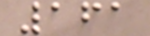161
